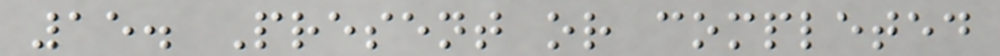15. Present or completed
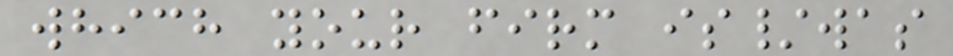which your firm is/was
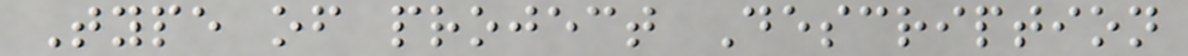Type of project Description
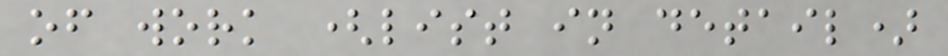of work (list in detail)
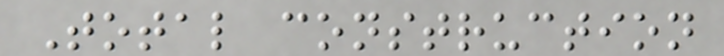Total construction
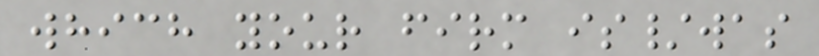which your firm is/was
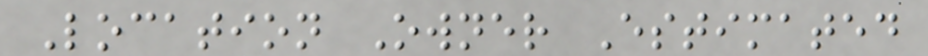Location Owner Estimated
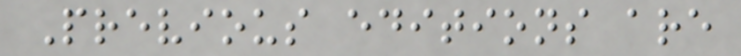Previous editions are
